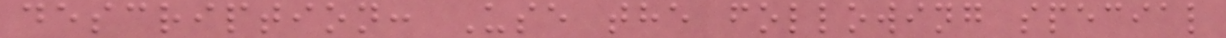description: Use the following special
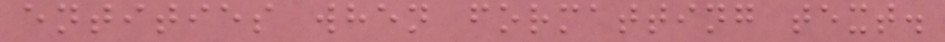entities when formatting text.
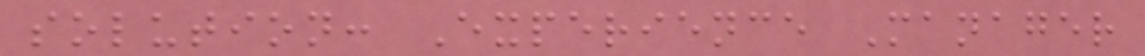solution: Experience Manager
